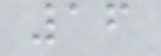16
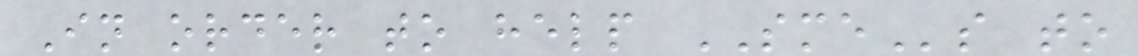In order to help SMEs to
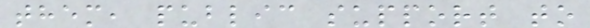them, public support to
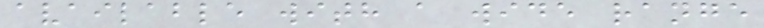available with a wide range
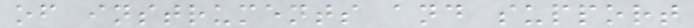of instruments and support
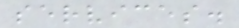services.
